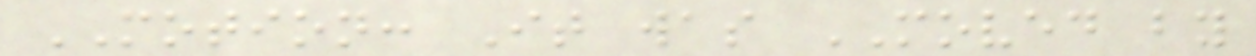MOTION: It was MOVED by
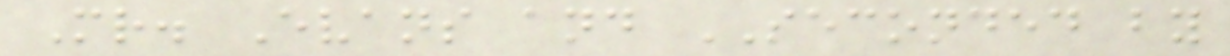Mr. Evans and SECONDED by
